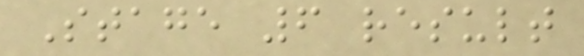Stage 6 result
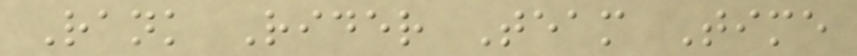Rank Rider Team Time
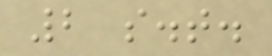2 s.t.
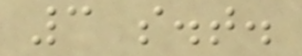3 s.t.
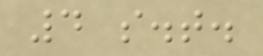4 s.t.
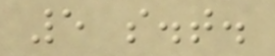5 s.t.
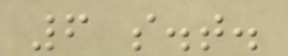6 s.t.
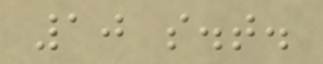10 s.t.
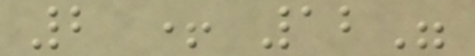2 + 12"
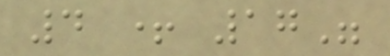4 + 17"
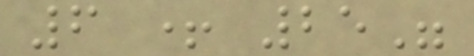6 + 25"
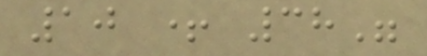10 + 38"
